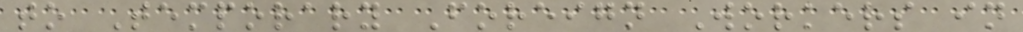to Temporary Foreign Workers in
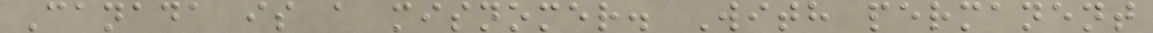Canada is a misnomer. With permanent
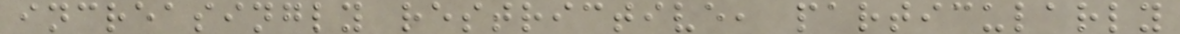increasingly restrictive, particularly
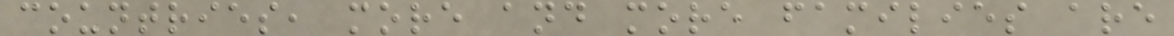countries, more and more families are
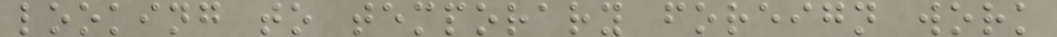looking to temporary foreign work
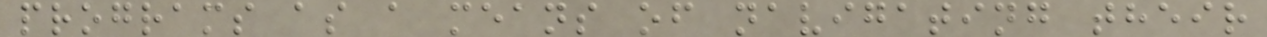programs as a means of navigating their
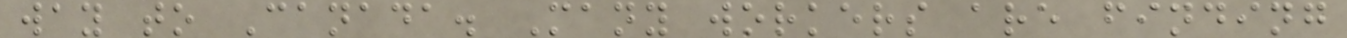way to Canada. Many workers are finding
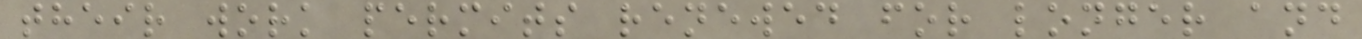their work permits renewed for longer and
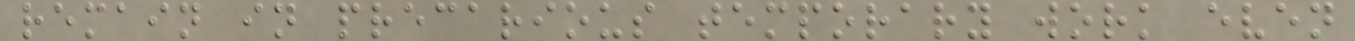remain in precarious temporary work even
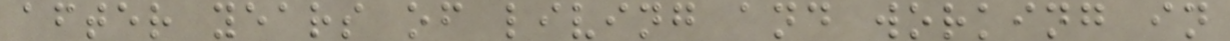after years of living and working in
